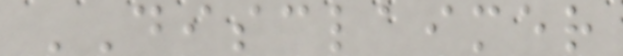DISCLAIMER
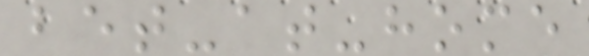bet-at-home
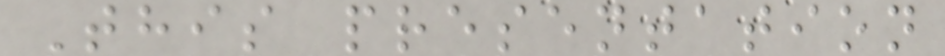This presentation
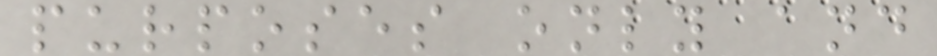purposes only and
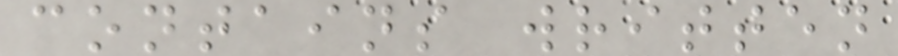contains written
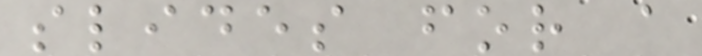slides for a
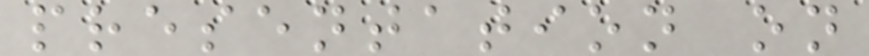presentation on
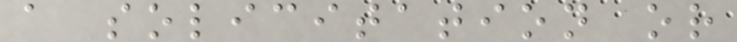a solicitation or
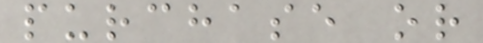purchase or
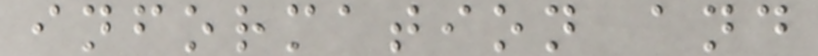information and
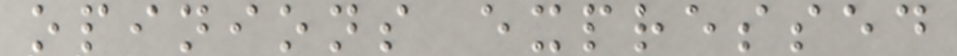opinions expressed
